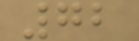72
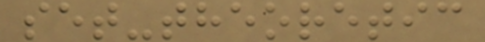set-theoretic
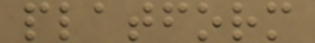platform
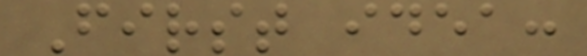First idea:
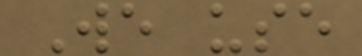We use
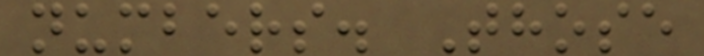numbers. Those
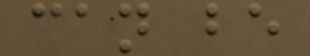can be
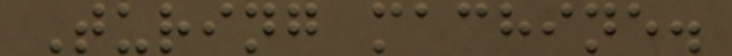Turing machine.
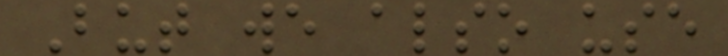But we also use
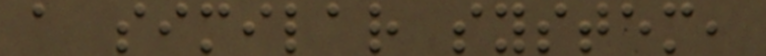a similar system,
